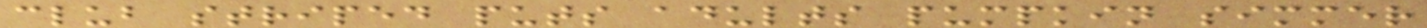club striped puts adults pumpkin simmer
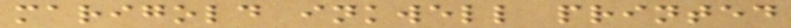marigold inkwell printed
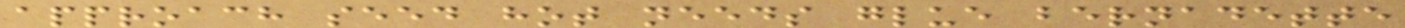approach seed hot needs glue bernadette
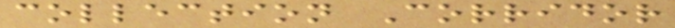collection Corridor
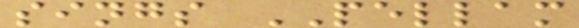sings PELLAM
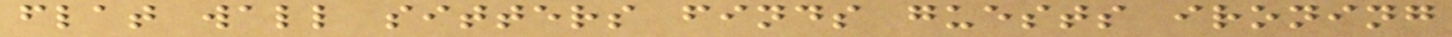flat wall sitters finds guests ironing
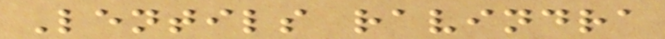Lentils ravindra
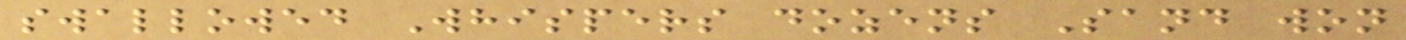swallowed Whispers dozens Sand won
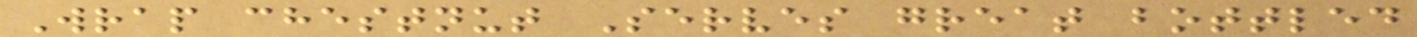Wrap chestnut Serves great bottled
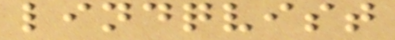lindqvist
